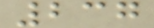237
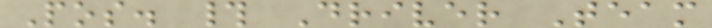Pos. # Driver Team
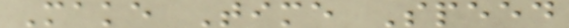Make Time Speed
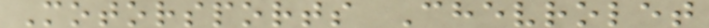Motorsports Chevrolet
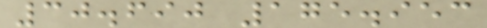30.690 175.953
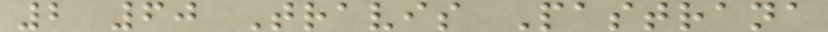2 60 Travis Pastrana
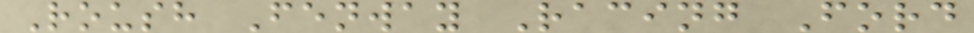Roush Fenway Racing Ford
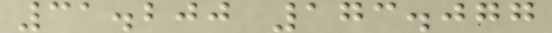31.200 173.077
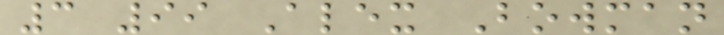3 99 Alex Bowman
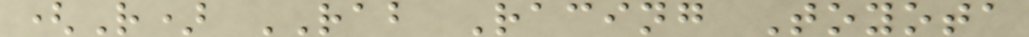(R) RAB Racing Toyota
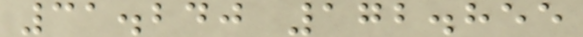31.240 172.855
